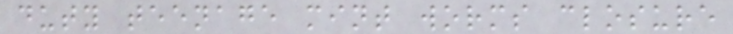duty teenage mint worms closure
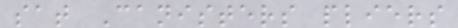sat Canisters pliers
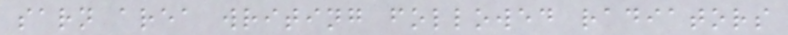sarn area writing followed radiators
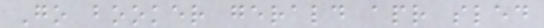Go booker gerald apr sled
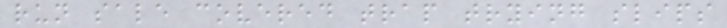run sale covered trap trying slips
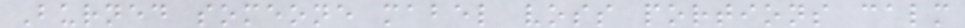Burned someone mabel voss portions calm
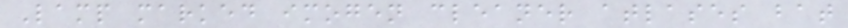Lamp marked imogen cleaner atlases bat
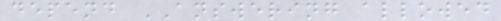depend ANSWERING allowed
